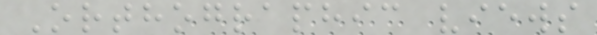Orthographic views
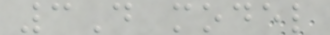3D model
